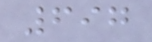697
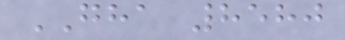GHA 8580
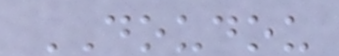DOUDOU
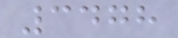3478
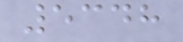5348
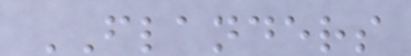FLANDERS
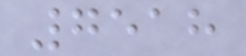7518
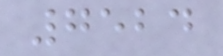7524
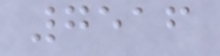7516
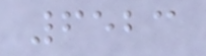6523
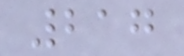217
